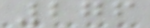276
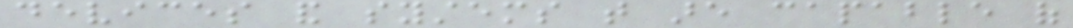devices and systems that are capable of
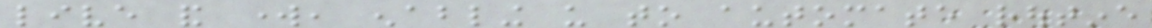live and work, enabling us to automate routine
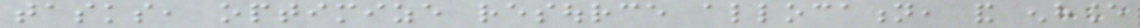tasks, optimize resource allocation, and enhance
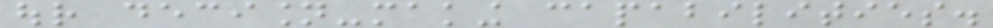our decision-making capabilities.
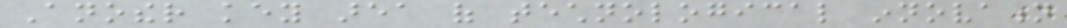Another key area of technological innovation
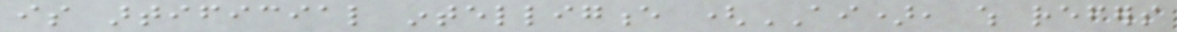is artificial intelligence (AI), which refers
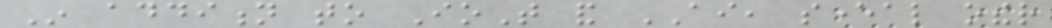In addition to IoT and AI, several other
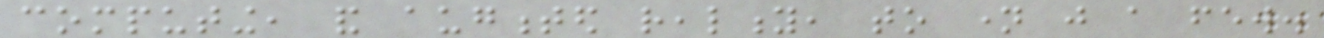computing, and augmented reality, to name just a few.
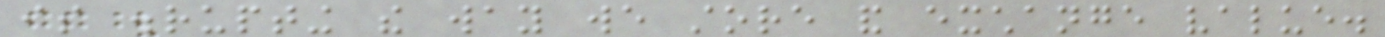is disrupting the way we store and exchange value.
